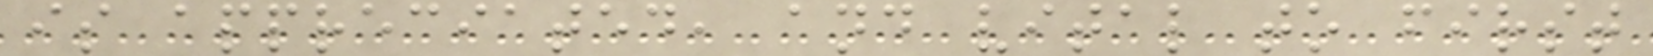is appreciated, and vital to first
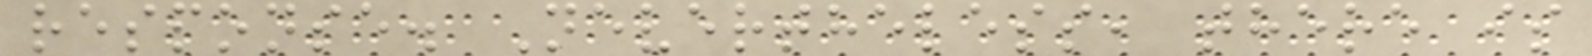response. Nevertheless, there is
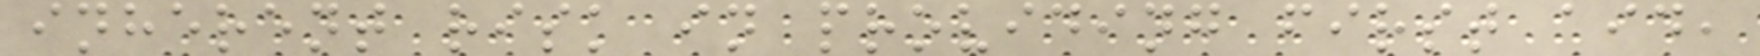inherent risk in providing first aid,
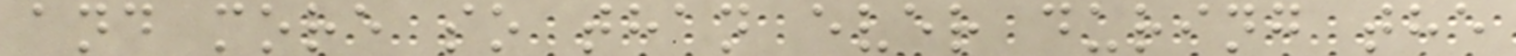and more so than ever during the
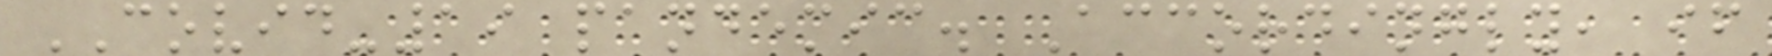COVID-19 pandemic. Accordingly, if
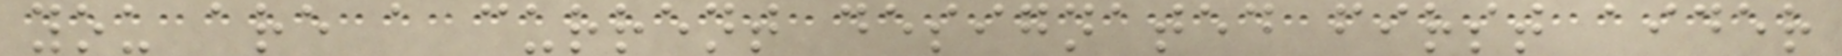you are a current designated first aider
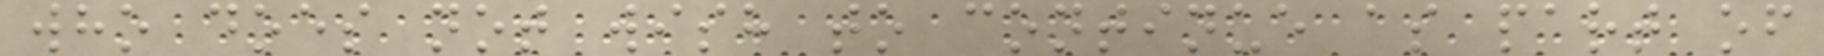who does not wish to continue as part of
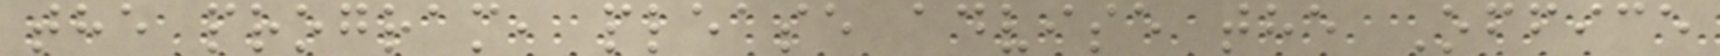the program, please advise the Office
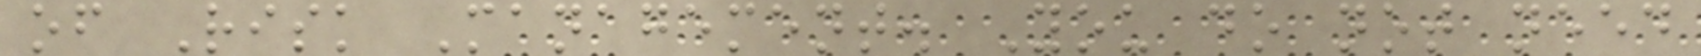of Risk Management. You do not need
